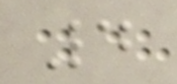4
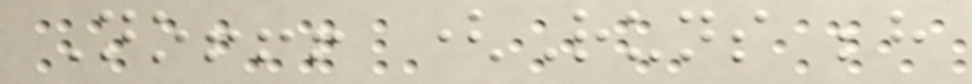No!!! (Runs behind
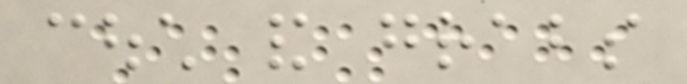couch and grabs
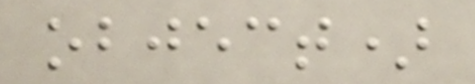object)
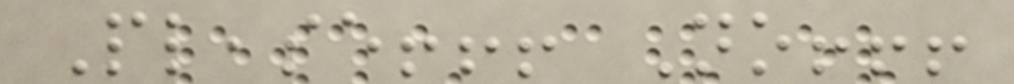Please!!! No!!!
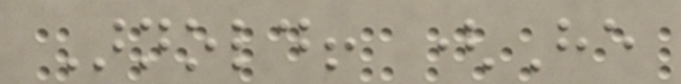Arnold! (He
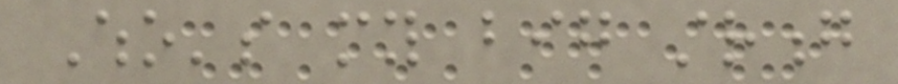Who's my big strong
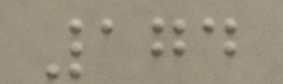174
